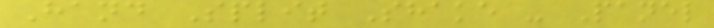Hand Split Shake - Panel
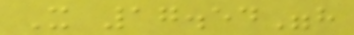X 17.54"h
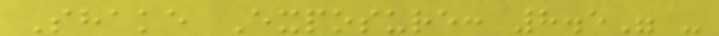Shake Exposure: 8.5" -
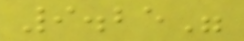9.25"
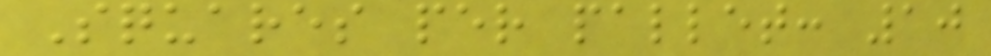Squares per pallet: 10
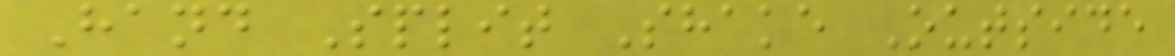Hand Split Shake Outside
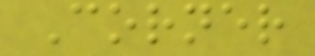Corner
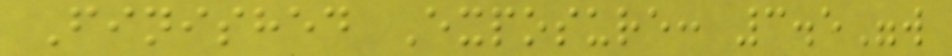Finished Exposure: 3.5"w
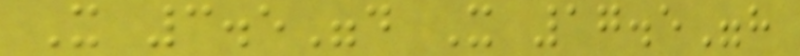X 3.5"d X 17.5"h
